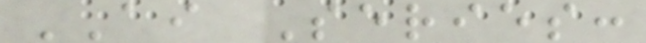AI Series:
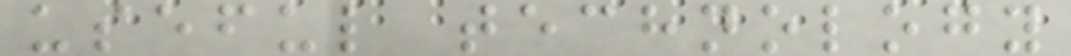useful technology
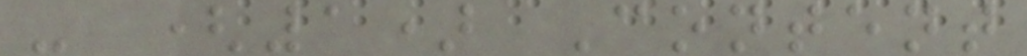- (1) Content
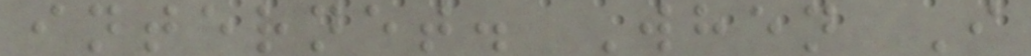internet. When I
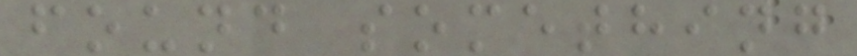found something
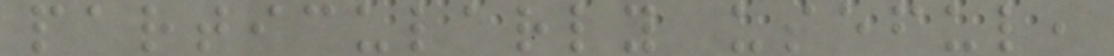particularly useful,
